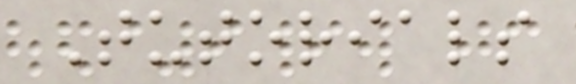Tutorials
